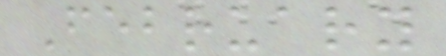February
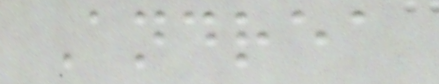Andrea
